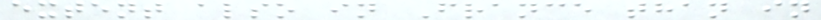extent also in France than in
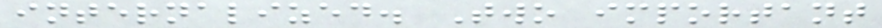internalized. Two important
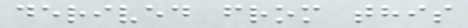derived from this
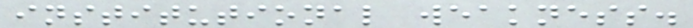institutional weakness.
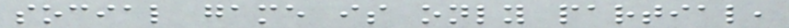social game is only partial,
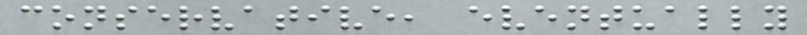conservative, eventually
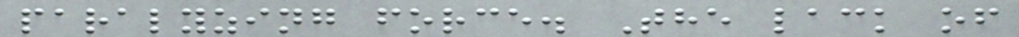paralyzing force. The lack of
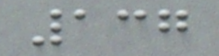137
